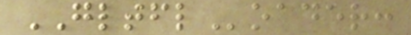GLTFLoader:
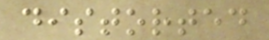distorted
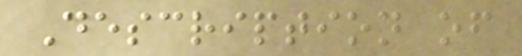Description of
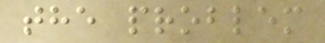the problem
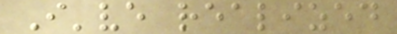I've realized
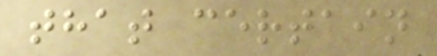that certain
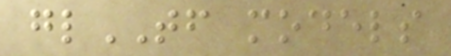glTF models
